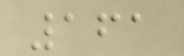161
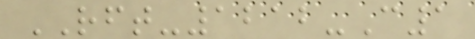RFT-1212-C1
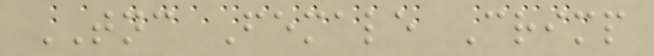TNC Female Crimp
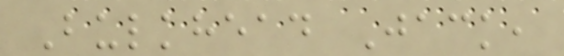Bulkhead Jack,
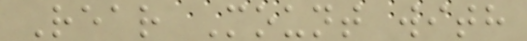Rear Mount with
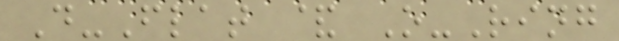D-Flat & O-Ring
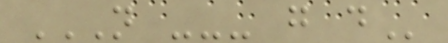N --- G D
